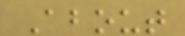About
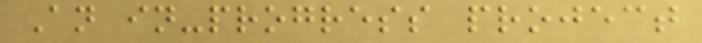An in-progress project
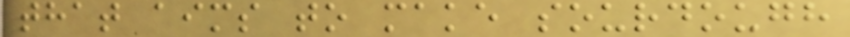that aims to make sourdough
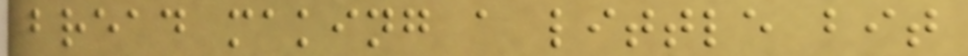bread making a little bit
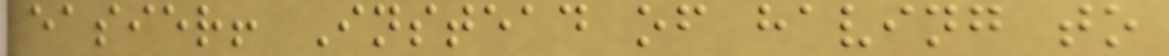easier! Instead of having to
